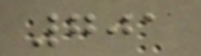701
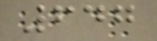647
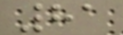81
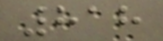818
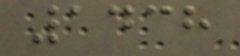1438
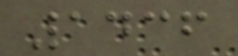1436
